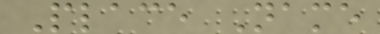Place Name
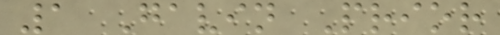1 Gavin Prior
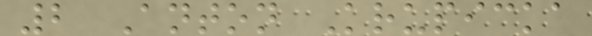2 Anton Krupicka
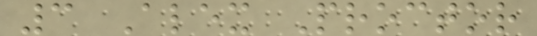3 Alex Proctor
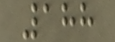188
